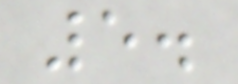5.
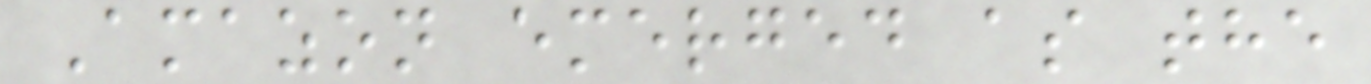Amazon emerged as the
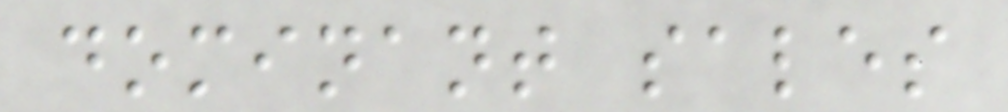dominant sales
